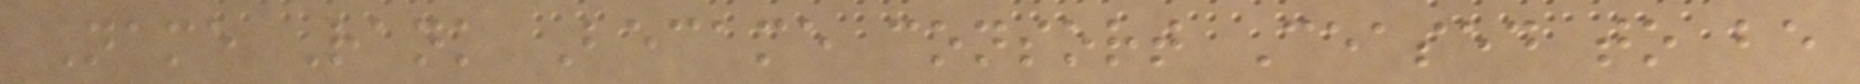Name Rank Became consort Ceased to be
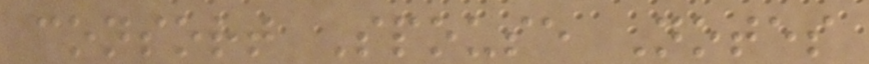consort Spouse Notes
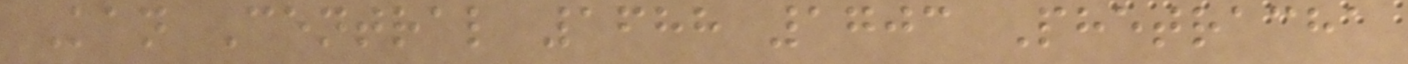Kan Central 1688 1703 Phetracha
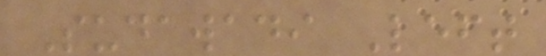Sudawadi Left
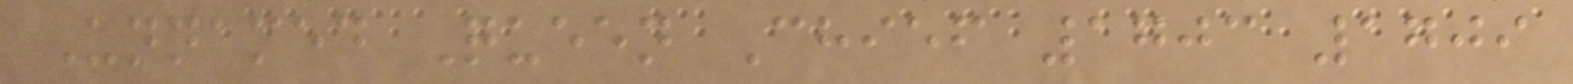Unnamed Queen Chief 1703 1709
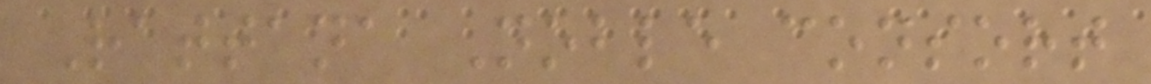Rattana Noble consort
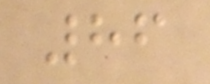86
